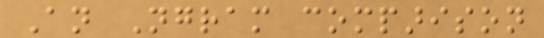An Ngram comparison
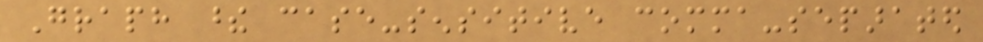Graph these case-sensitive comma-separated
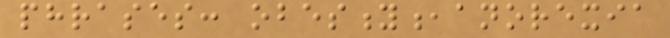phrases: obesity,anorexia
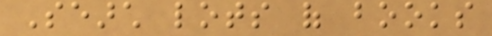Search lots of books
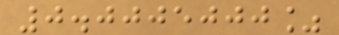0.0005000%
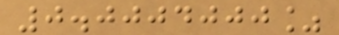0.0004000%
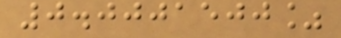0.0001500%
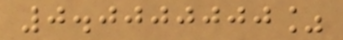0.0000000%
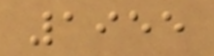1955
